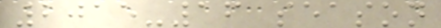2015-16 season
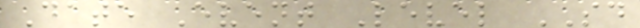Date Event Level SD
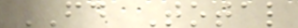FD Total
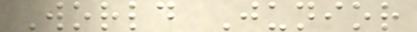World Junior
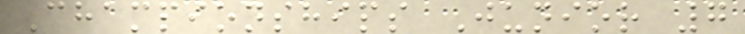Championships Junior 7
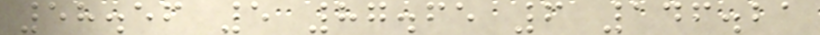58.56 5 87.65 6 146.21
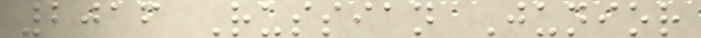2016 Russian Junior
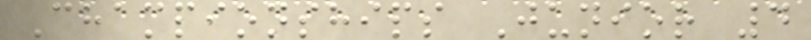Championships Junior 4
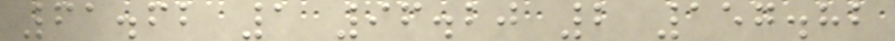61.62 1 96.20 2 157.82
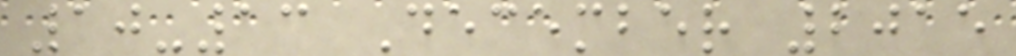10-13 December 2015
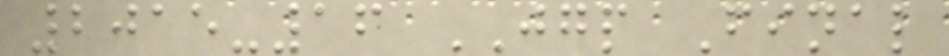2015-16 JGP Final
